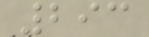293
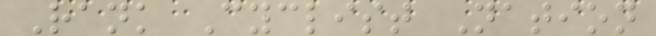Rank Cyclist Nation
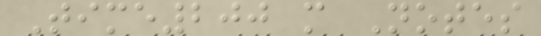Time200 m Notes
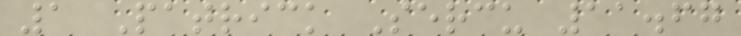1 Patrick Sercu 11.67
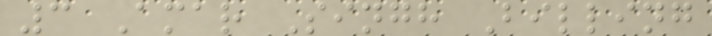3 Amar Singh Billing
